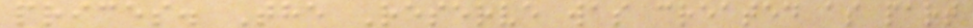prices. The Reserve was created as part
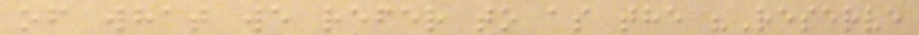of what we refer to as the "Reserve
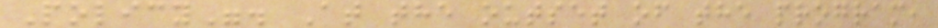Policy". At the outset of the program,
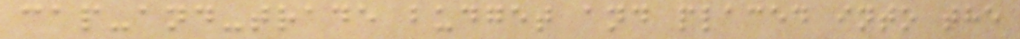cap-and-trade budget and placed into the
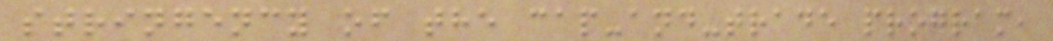stringency of the cap-and-trade program,
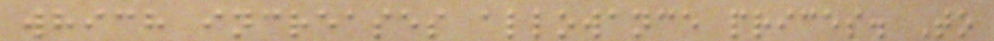which increases allowance prices. To
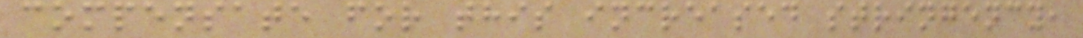compensate for this increased stringency,
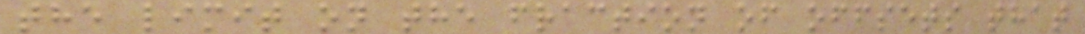the limit on the fraction of offsets that
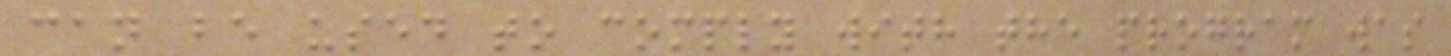can be used to comply with the program was
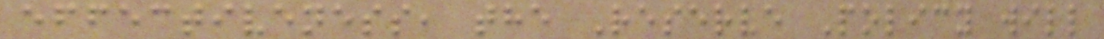effectiveness, the Reserve Policy will
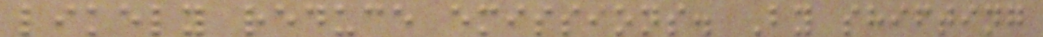likely reduce emissions. By shifting
